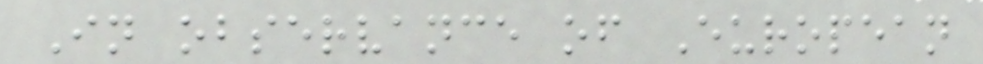In observance of European
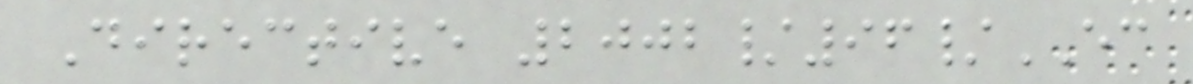Directive 2002/96/EC
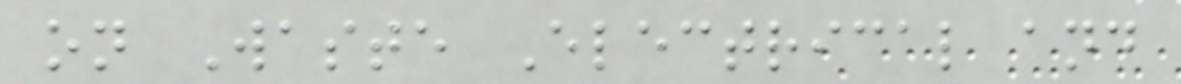on Waste Electrical and
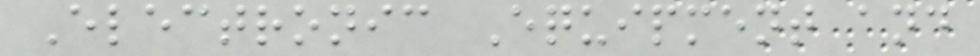Electronic Equipment and
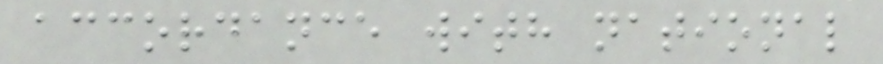accordance with national
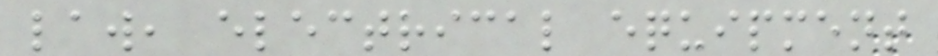law, electrical equipment
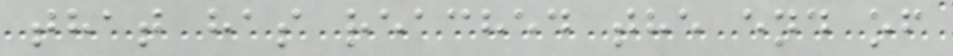that has reached the end of
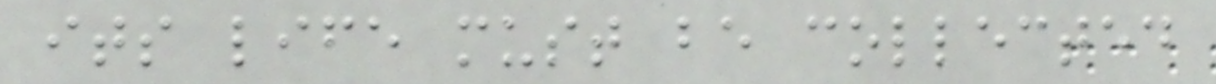its life must be collected
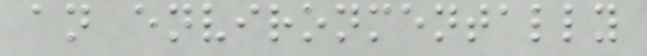an environmentally
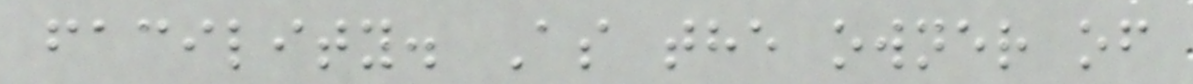facility. As the owner of
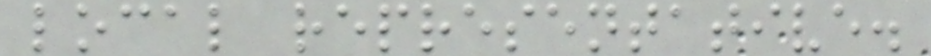local representative.
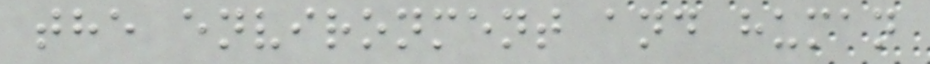the environment and human
